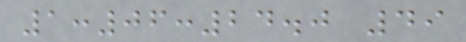1:06:24.0 49
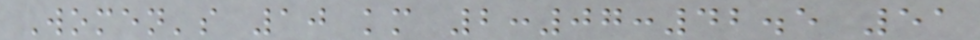Women's 10 km 2:07:42.5 51
